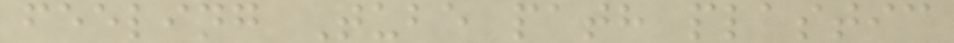feeling Tube path plastic
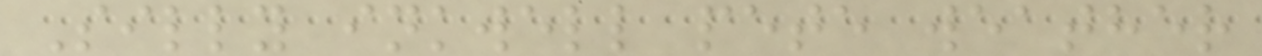Silly inkwell pete weather
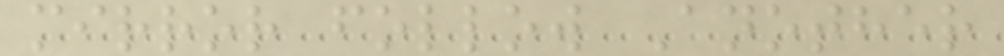mirror follow Another
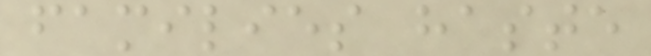families haste
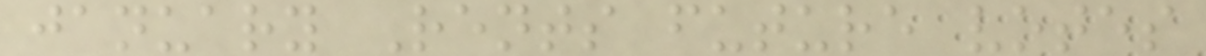january Rents future votes
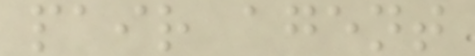pair agent
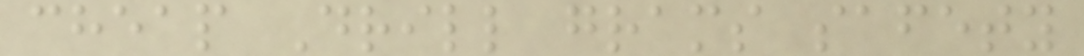cheap Drill grams safety
